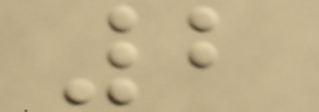2
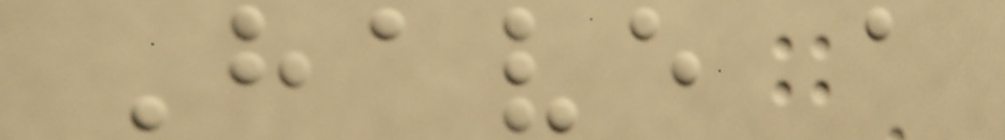Have a
